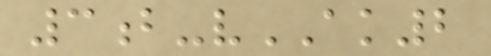3b-vAK2
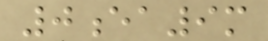0ea9m
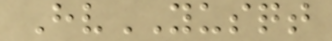HvYUSQT
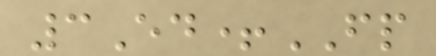3Ed+FP
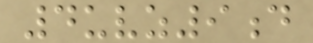4uvz9d
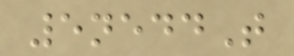5neddT
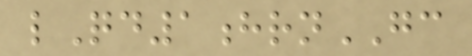lQd1hrnGC
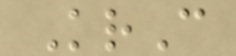KrC
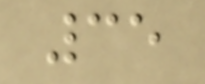35
